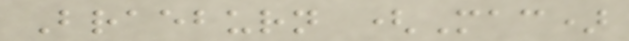Braeburn (Mac)
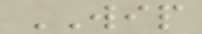WIP
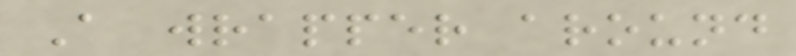A wrapper around
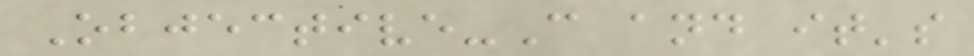Objective-C and it's
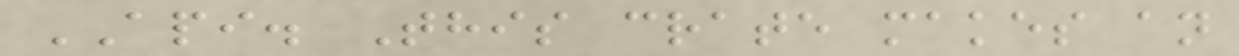API. This crate makes an
